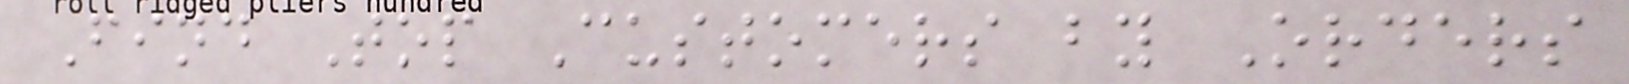Find Top Customers by Orders
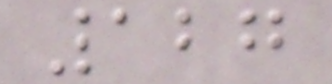127
